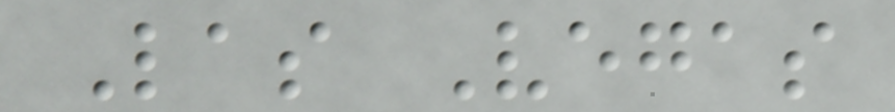Las Vegas
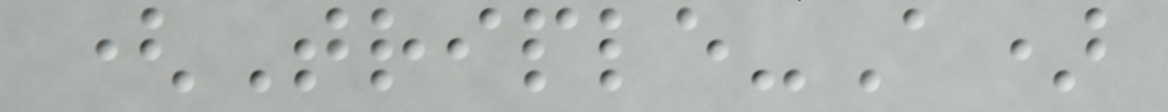(Triple-A)
